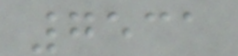7531
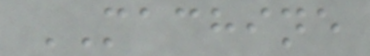MACHINE
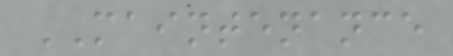MAINTENANCE
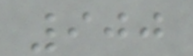900
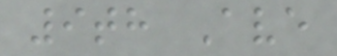9th Ave
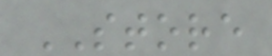STORE
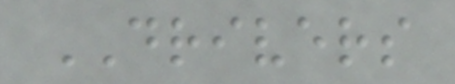DRIVERS
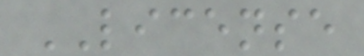LICENSE
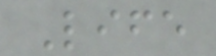Life
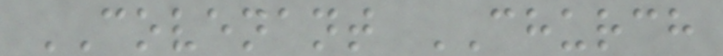COVENANT CHURCH
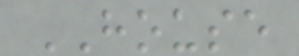HOUSE
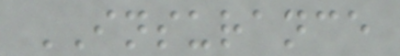INSURANCE
